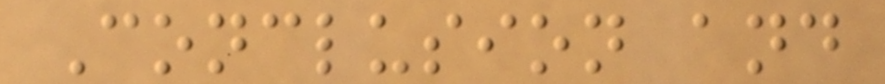Conclusion and
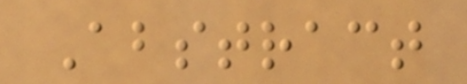Abstract
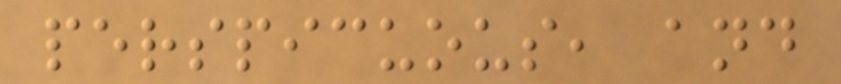perspicuous, and
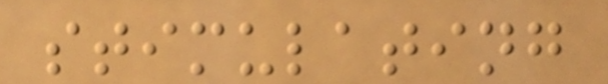stimulating
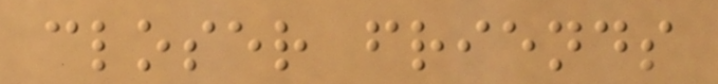closer friends
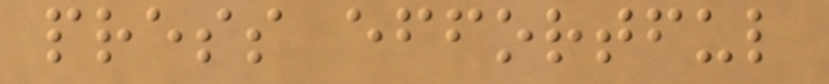press effortful
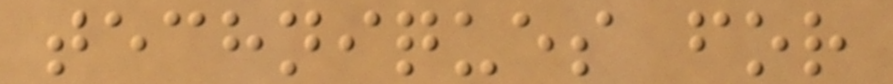techniques for
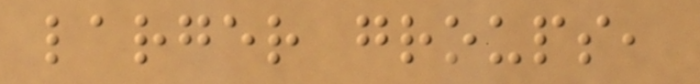larger groups,
